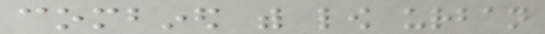combined with low urban
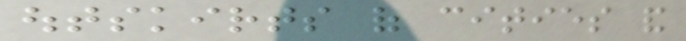outskirts of cities and
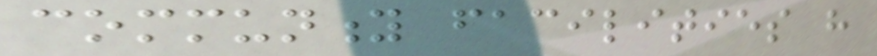community facilities have
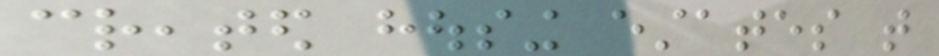created housing estates that
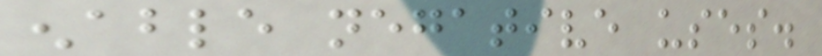enable negative uses.
